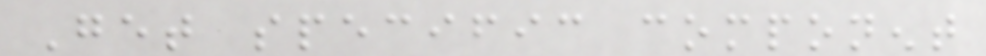Get specific component
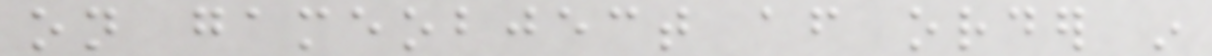on gameobject after order in
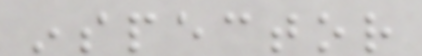inspector
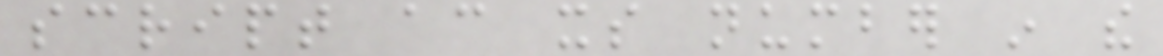script according its number in the
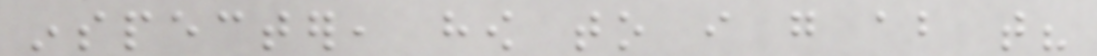inspecter, how to i go about that?
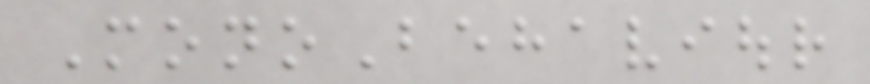MonoBehaviour
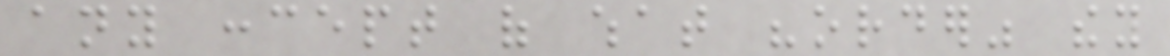any concept of what "order" they
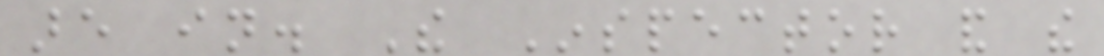are in. The Inspector and the
